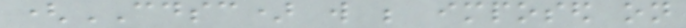(CDSC) will be imposed on
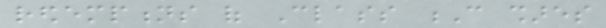redemptions of Class C shares
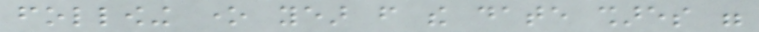following one year from the date shares were
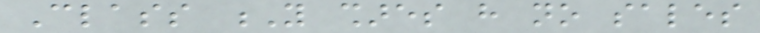Class Y shares have no sales
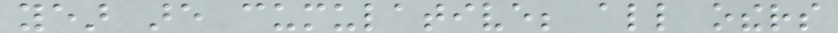year are cumulative; all others
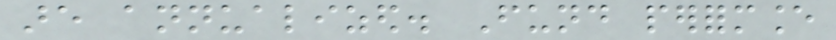are annualized. Fund performance
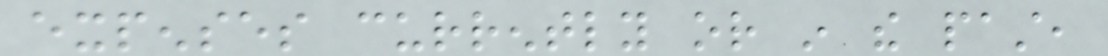expenses currently or in the past,
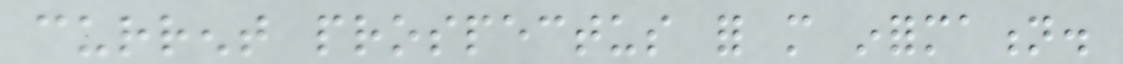current prospectus for more information.
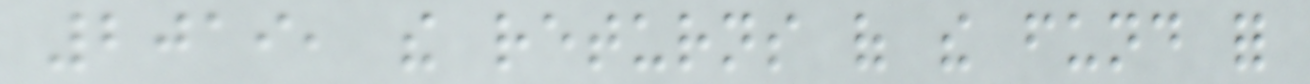2019, the returns of the fund for
